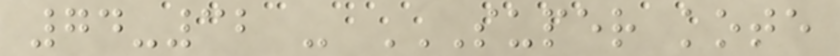74-32 - SUPER KOTE
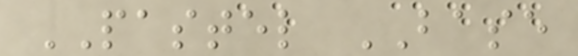PASTEL BASE
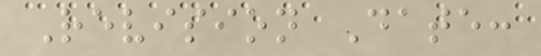Revision Date:
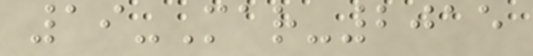19-Mar-2015
